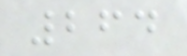264
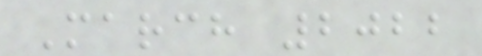March 2022
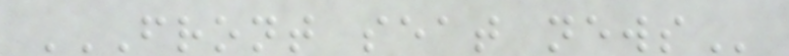FRONT SEAT NEWS
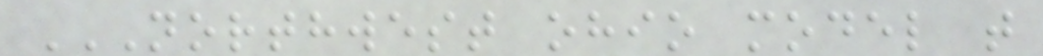NORTHWEST OHIO MODEL T
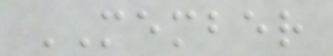MEMBER
